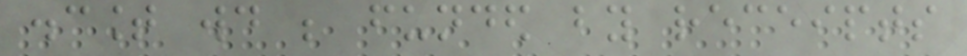discount would be funded by receipts
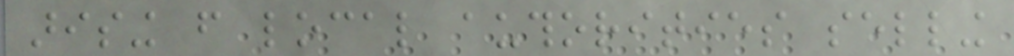arising from local authorities selling
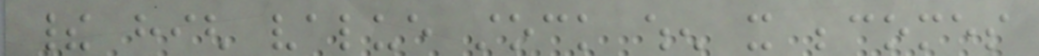their high value stock when it becomes
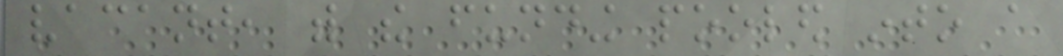vacant, with the funding pooled into a
